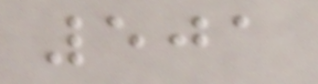501
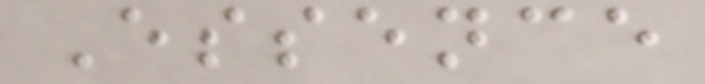Essence
